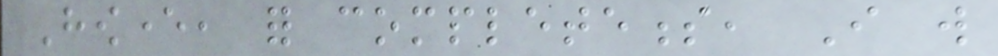However, for completeness, I will
